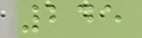245
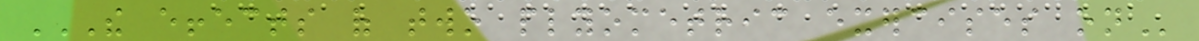THE EFFECTS OF TWO PLYOMETRIC EXERCISES ON
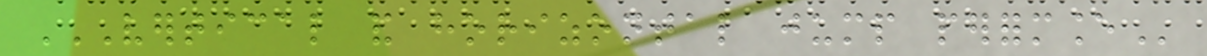VERTICAL AND HORIZONTAL JUMP PERFORMANCE
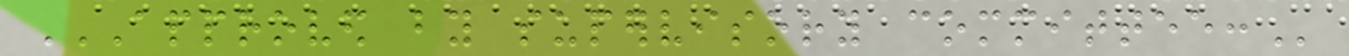APPROVED BY SUPERVISORY COMMITTEE:
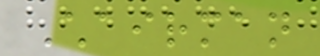Chairman
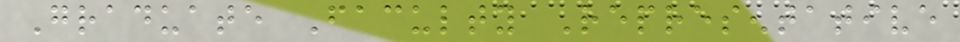Graduate Faculty Representative
